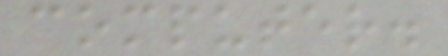computer.
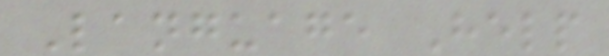Language Help
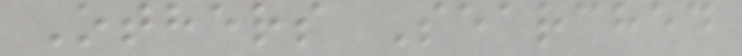Others Searched
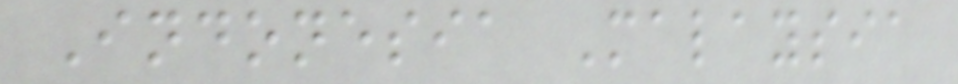Indonesia Malaysia
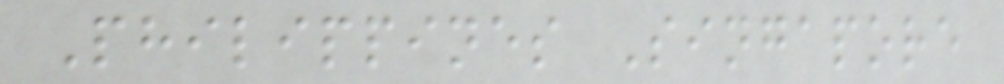Philippines Singapore
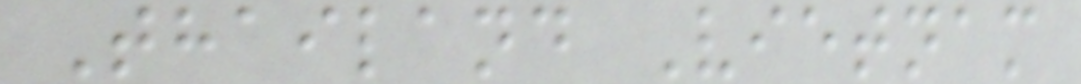Thailand Vietnam
